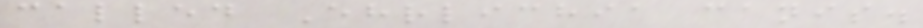called Ehrlichia canis.
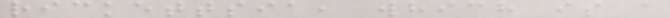rickettsia, which is a
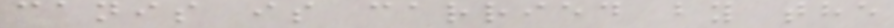canis is carried by the
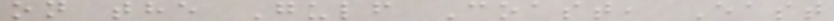on the Gulf Coast, East
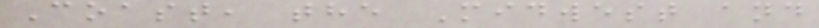Coast, the Midwest and
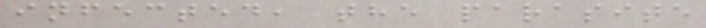infected, the parasite
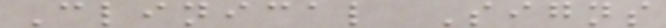Clinical Signs
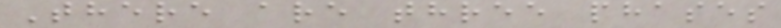There are three phases
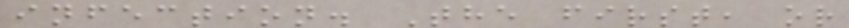infection. The first, or
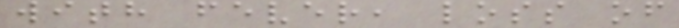with fever, loss of
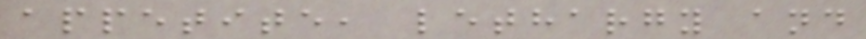appetite, lethargy and
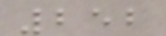252
